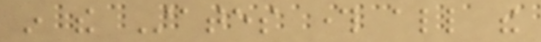in the States through all the
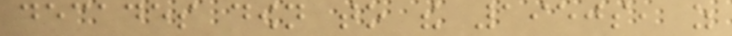decades down to the 1950s, as
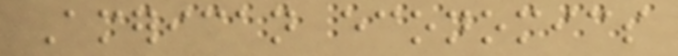American economics
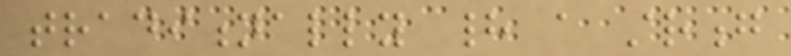traditionally had a strong
